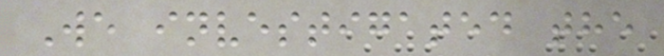We investigated the
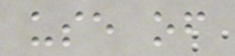use of
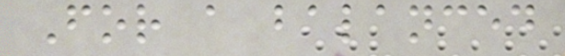For a balanced
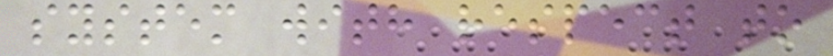system with respect to
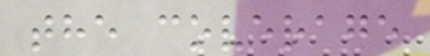the coverage
